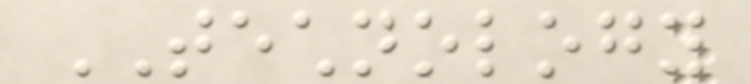TECHNOLOGY
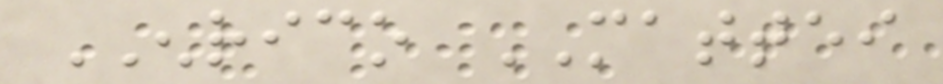ENRICO MATTEI
